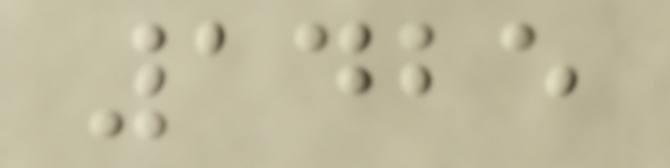1425
